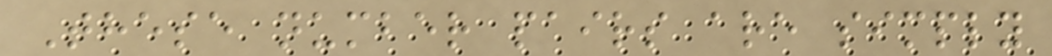These number pairs are simply
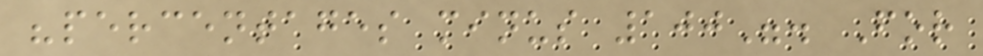"percentages minus 100". For
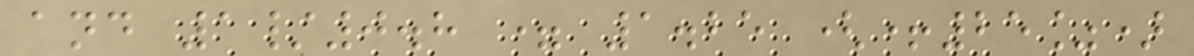and 1/0.8 = 1.25 (+25%)
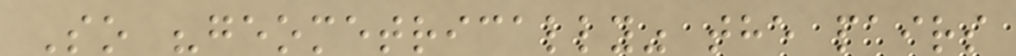So "geometrically" the pairs
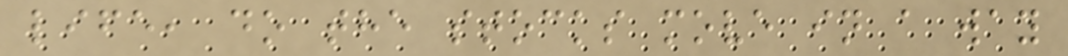life, do the stocks move in a way
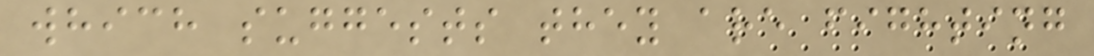which suggests they are fighting
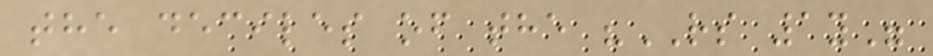the deciles of the "RS 1y"
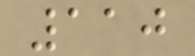110
